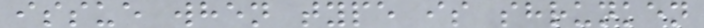issue when type is shrunken
